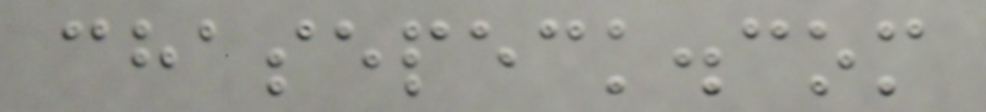chasepeck.com
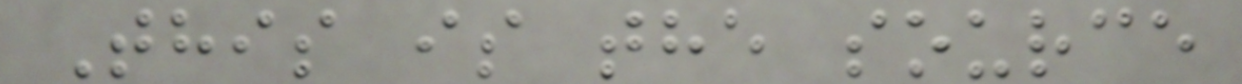This is the source
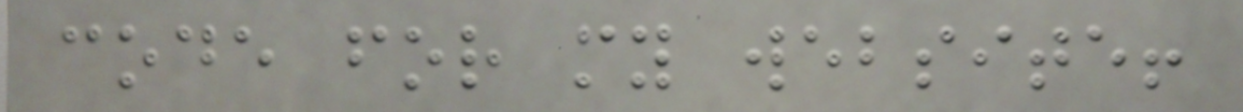code for my website!
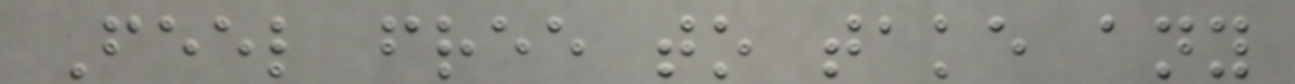Feel free to take any
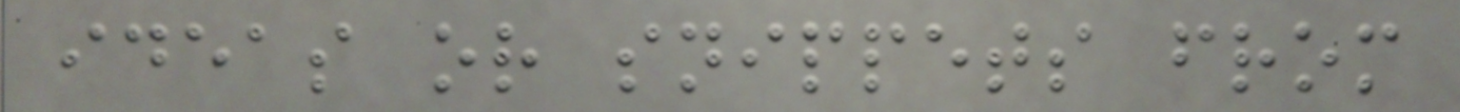ideas or snippets from
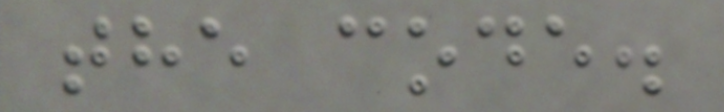the code.
